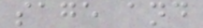sage and
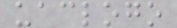uaclogo
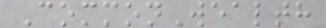CommonWealth
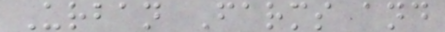Urban Farms and
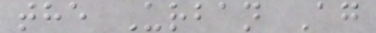the Urban Ag
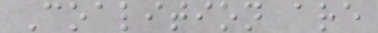Coalition are
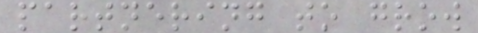partnering to grow
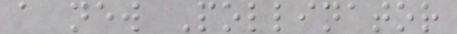a new Pollinator
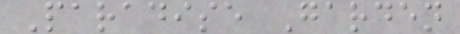Paradise Garden
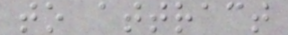to attract
